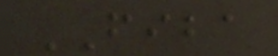FIBA
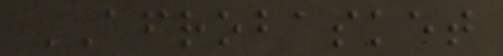AFROBASKET
